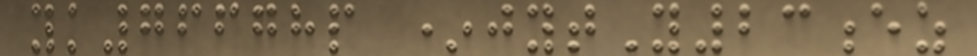yk76678p *jytY23ez
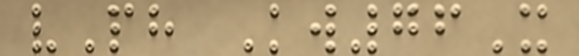vPh Kw76X
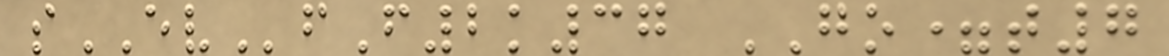sEVfF2k37 GO=t7
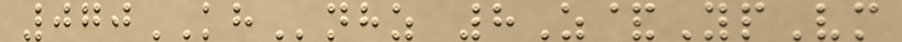070KHnhz 8Z&YpVm
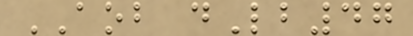AOB dLb47
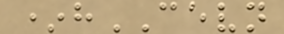*hCEVN
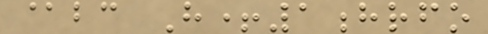@bc H+1hrfo
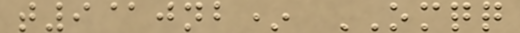t9@jnb* OMQQ
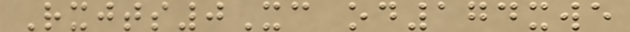Rxjts0Xc od174xwe
